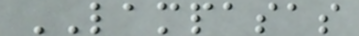LAMPASAS
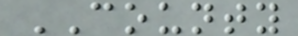COUNTY
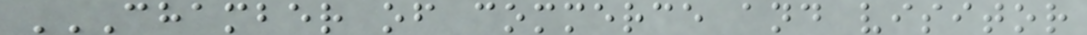CHAMBER OF COMMERCE AND VISITOR
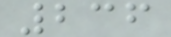236
